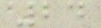24
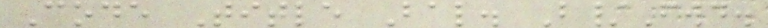Code Title Bal. B/Fwd.
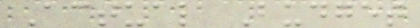Actual Budget
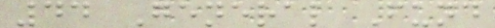44 General Fund
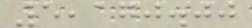5,170.00
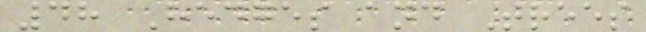48 Hedges and Trees
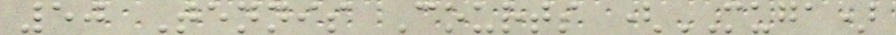50 Tennis Courts (MUGA)
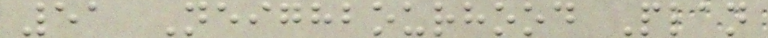51 Neighbourhood Plan
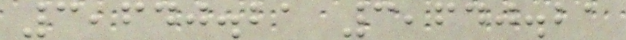3,640.21 3,640.21
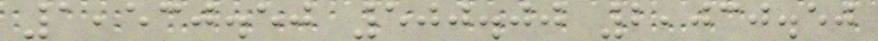1,530.50 500.00 2,030.50
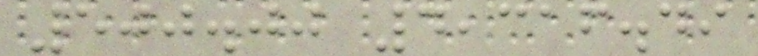500.00 4,316.49
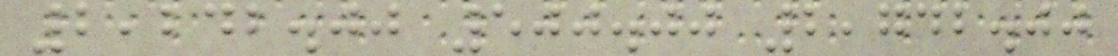2,242.00 500.00 2,742.00
